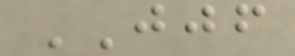JJF
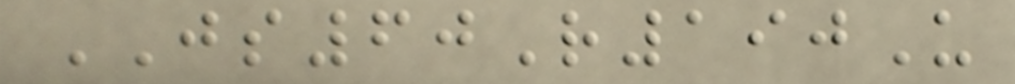JS60R190U
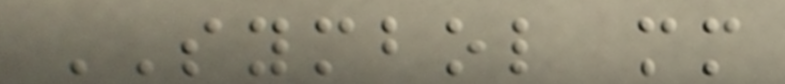SYMBOL mm
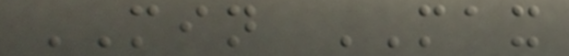MIN MAX
